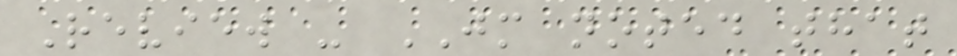Review - JM noted that
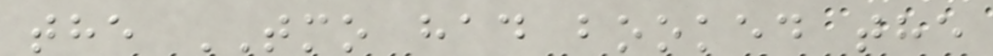the TMO had booked the
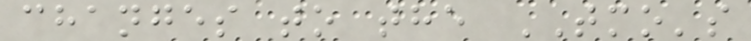changes to the TMO's
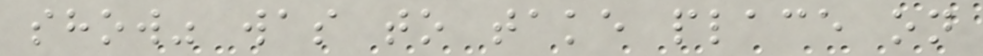show" was to take place on
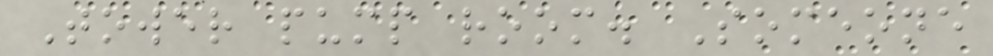Tower pump room. Someone
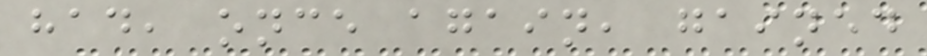had, once again, gained
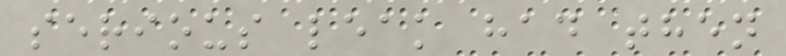serious leak had then
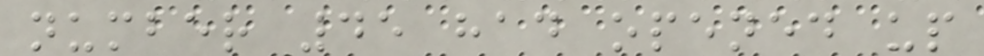number 45 had opened up
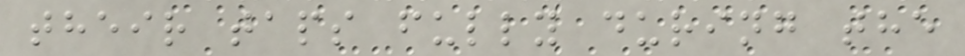their taps fully during the
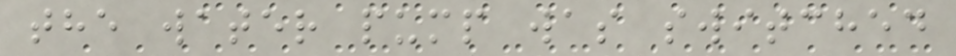the water pump was switched
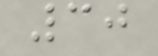30
